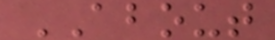ABOUT
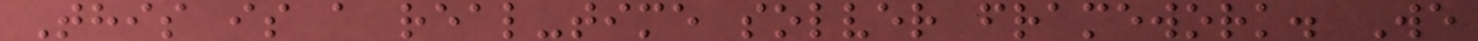This is a real-time solver framework. We
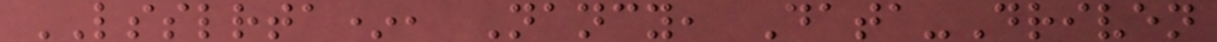LSSLRTA*, Nancy, Data-Driven
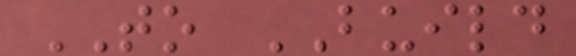TO BUILD
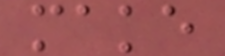make
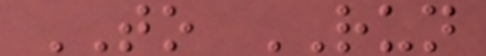TO RUN
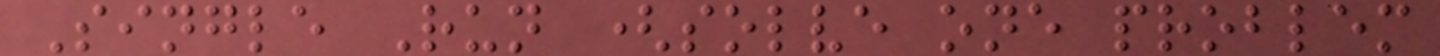Single Run (solve one problem
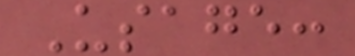Usage:
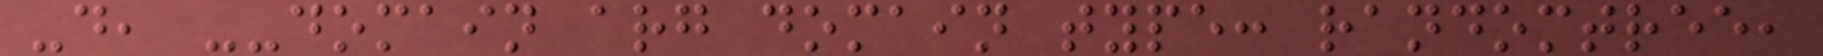-d, --domain arg domain type: randomtree,
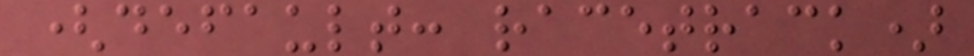(default: racetrack)
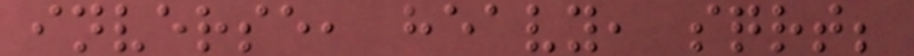inverse, heavy, sqrt;
